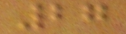27
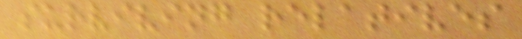surviving relatives
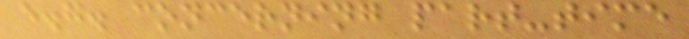e.g. concerning part-time
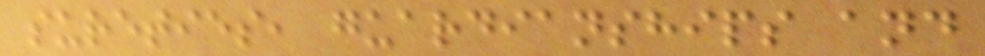sureties, guardianships and
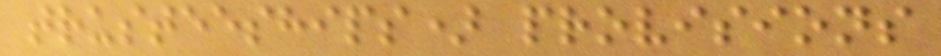trusteeships) provisions
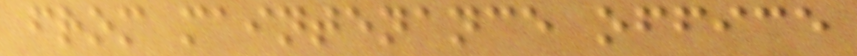from maintenance office
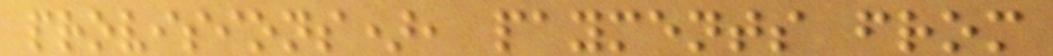provisions), payments from
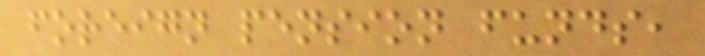foreign pension funds,
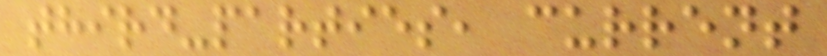third-parties, current
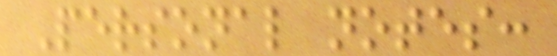Personal notes:
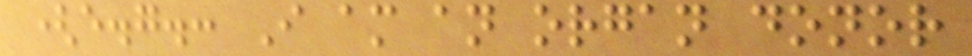(e.g.: I am an organ donor
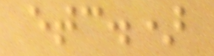etc.)
